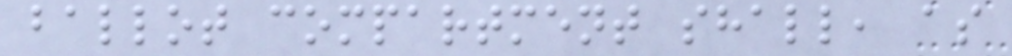ballot compartment shall, as
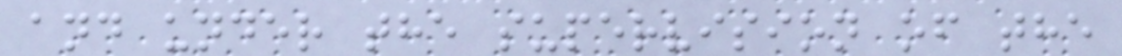and under the supervision of the
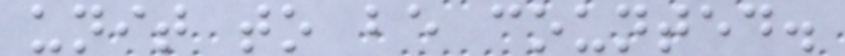unit to be counted.
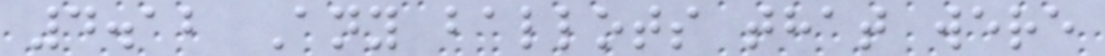4.12 Any ballots that were
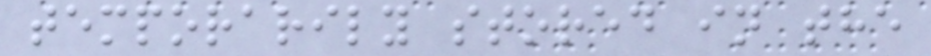temporarily stored in the
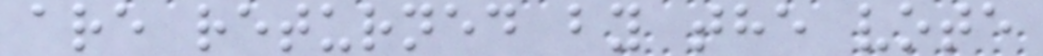are returned by the vote
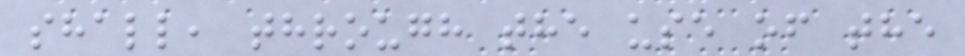shall, through the use of the
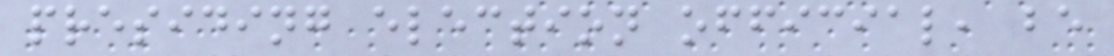presiding election official, be
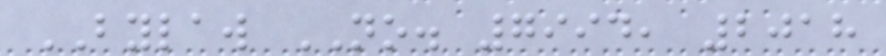BYLAW NO. 7994, 2018
